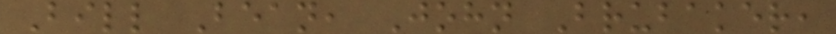Bill Bean, John Brubaker,
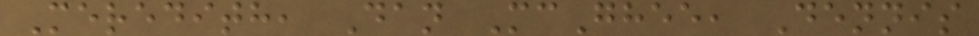Meredith, Dan McGhee, Dennis
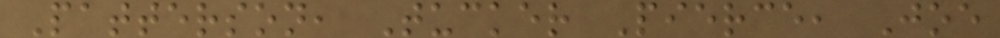Patterson, Tucker Pierce, Joe
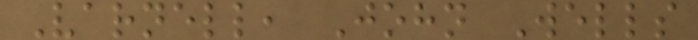Varnell, John Wells
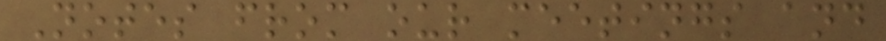Notes from our meetings and
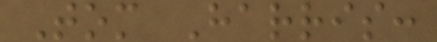Tom Harris:
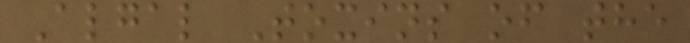Algal Toxins of the
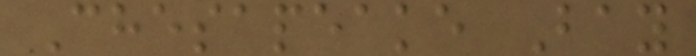Chesapeake Bay
